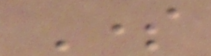Some
